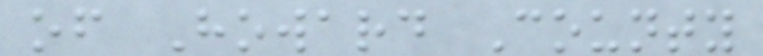of Howard County
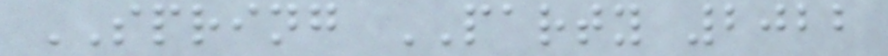SPRING PARTY 2022
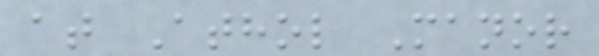at Athol Manor
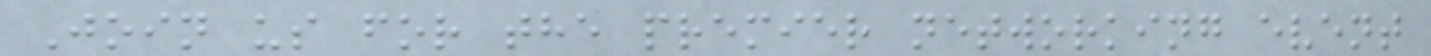Join us for the premier networking event
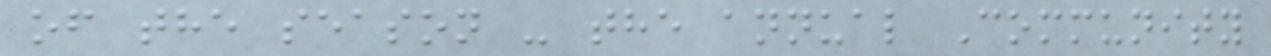of the season - the annual Community
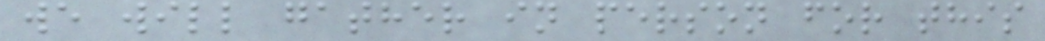we will gather in person for this
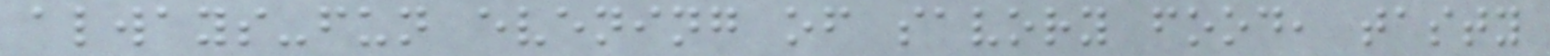always-fun evening of savory food, tasty
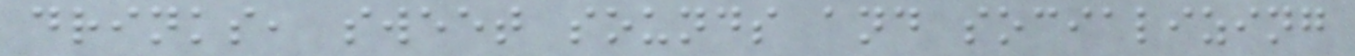drinks, sweet sounds and socializing
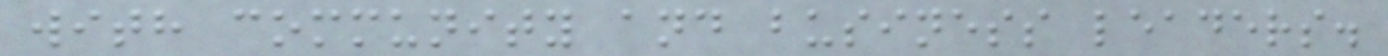with community and business leaders.
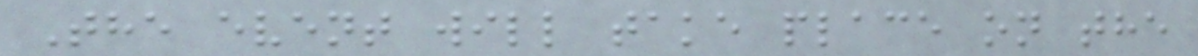The event will take place on the
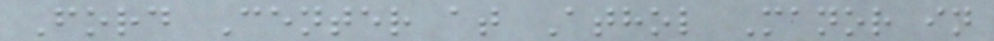Ford Center at Athol Manor in
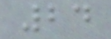24
